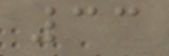33
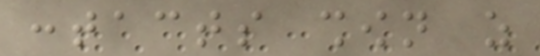contacts shown as
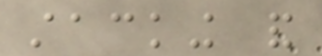stacking and
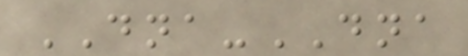DNA-DNA
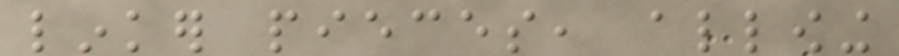linker pieces, allowing
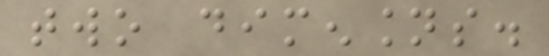two dimensions.
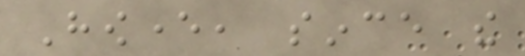However, since the
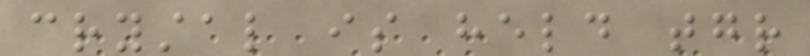crystal is held together
